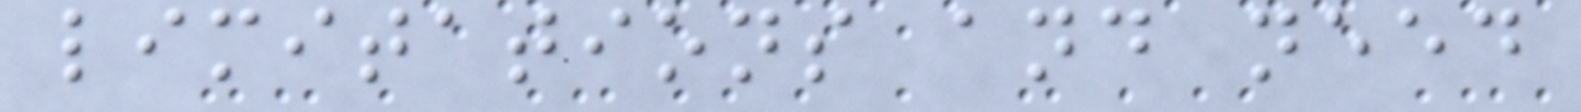limitations and need
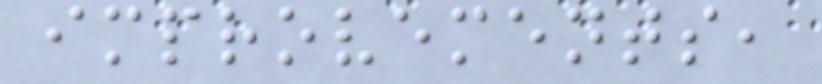improvements,
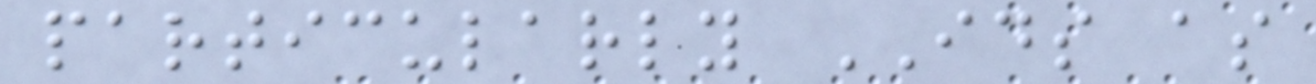particularly IDS as
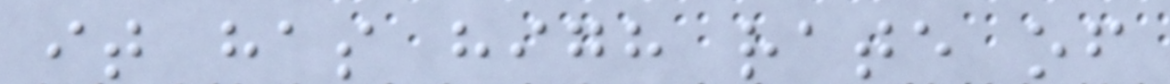it has high rate of
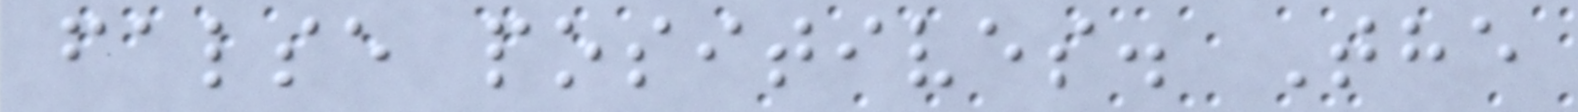false positives. The
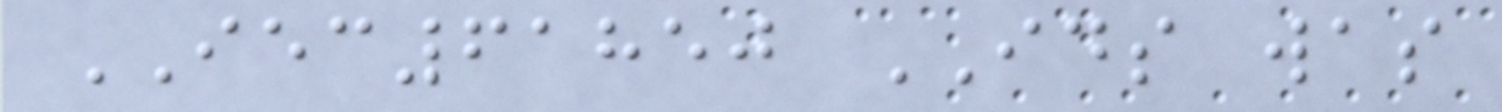IEC61850 IDS was
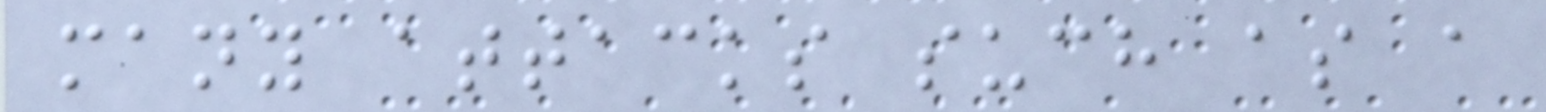many attacks such as a
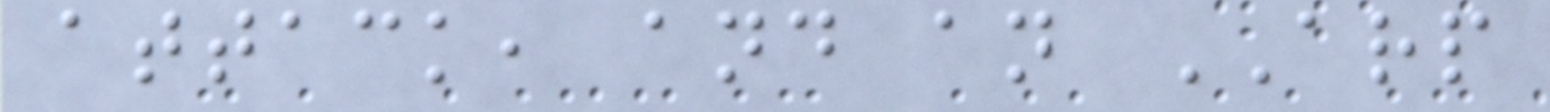attack, and an ARP
